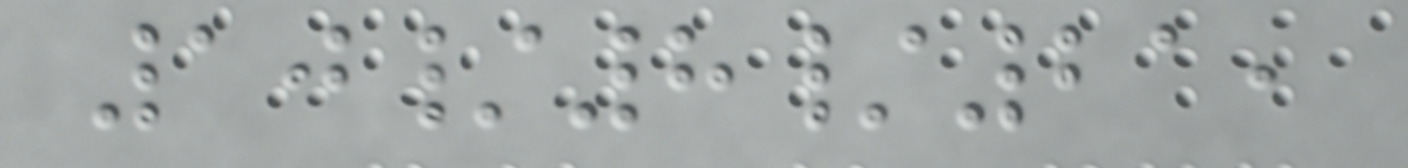10/8/21,
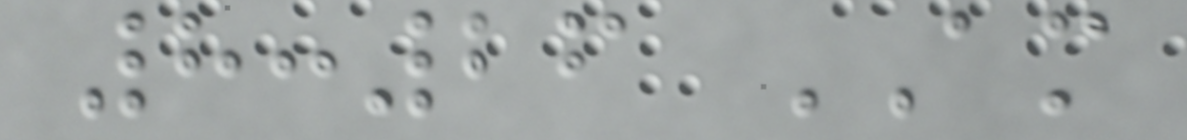8:26 AM
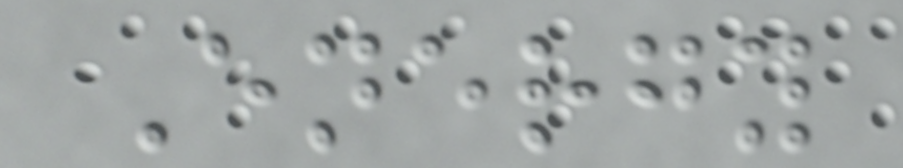Energy
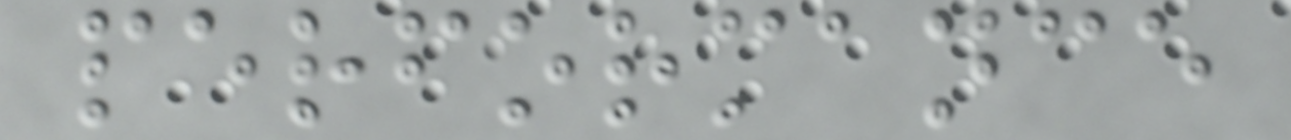performance
